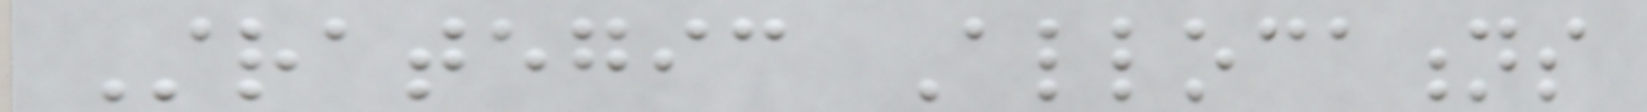Strategic Allocations
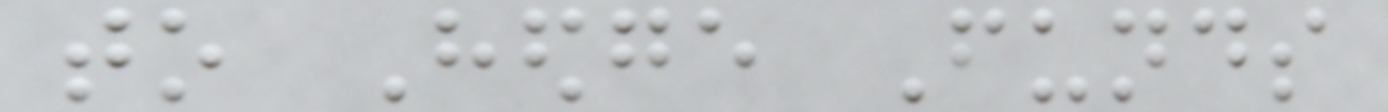to Hedge Funds
